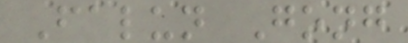Falun Gong
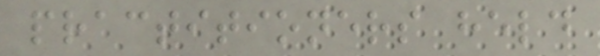practitioners held
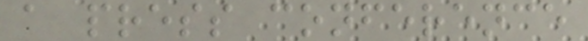a press conference
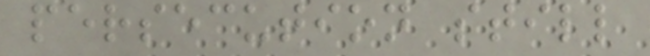persecution still
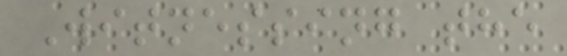Witnessing the
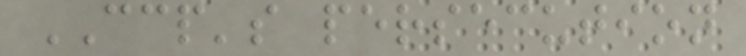CCP's persecution
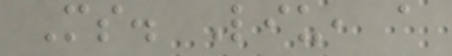Ms. Liu, a
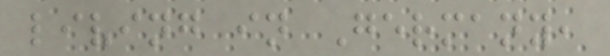living in Germany,
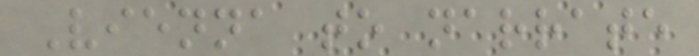Vienna to narrate
